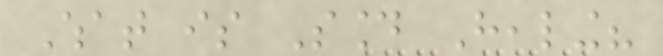What is Sound Healing?
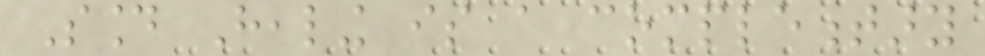Sound Healing is a complementary
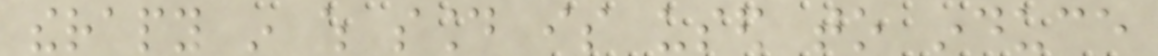therapy in which sound is used to induce
